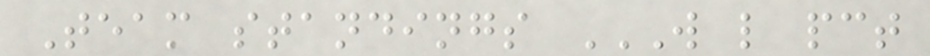Team standings W L PCT
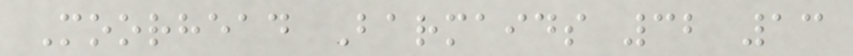Moorhead Barmaids 32 13
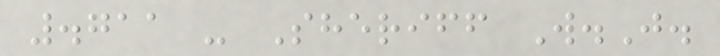.711 - Sheriff W.J.
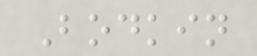Bodkin
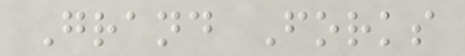Grand Forks
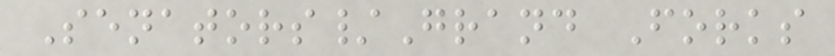Senators/Grand Forks
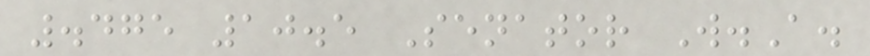.475 10.5 Senator W.A.
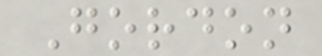Gordon
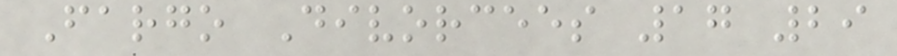Fargo Divorcees 17 29
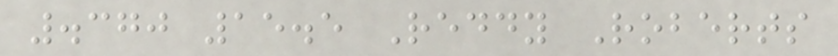.370 15.5 Reddy Roberts
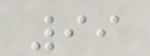99
